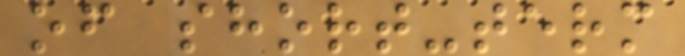of short-term
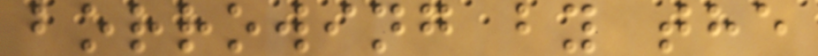borrowing by the
